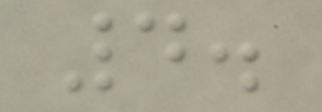4.
